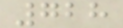728
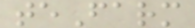teFarm
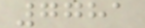7781
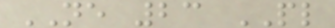NE 23 PL
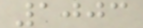1003
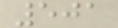501
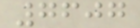7607
